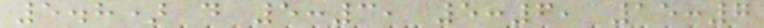5.8) d 5:3, 5:6, 15:7
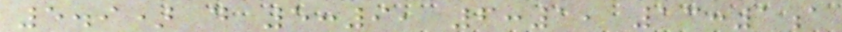5.9) d 5:9, 6:1, 13:1a
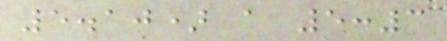5.10) a 5:3
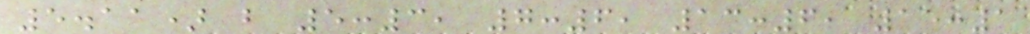5.11) b 5:3, 7:6, 13:6, 15:1
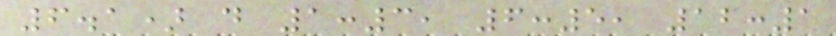6.1) d 1:3, 6:5, 12:1
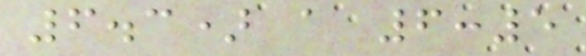6.3) a 6:5
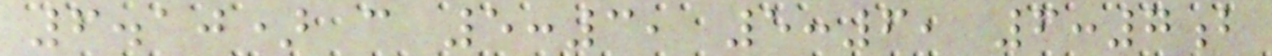6.10) c 5:3, 5:6, 6:7b
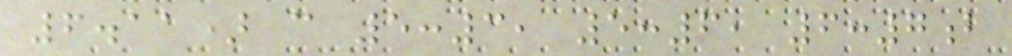6.11) c 5:3, 5:6, 6:7b
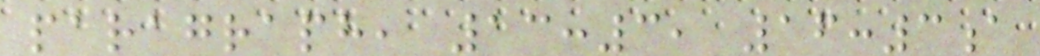paragraph, 13:3, 16:3a
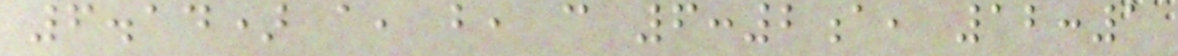6.14) a, b, c 6:2a, 12:1
